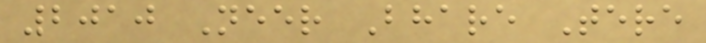2010 Neer Bhare Tere
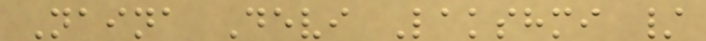Naina Devi Lakshmi /
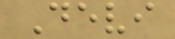Devi
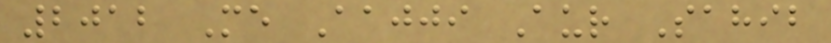2012 Me Aajji Aur Sahib
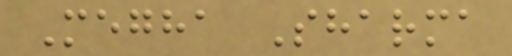Megha Sharma
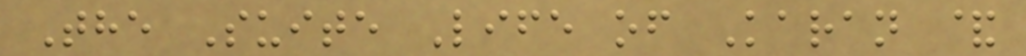The Suite Life of Karan &
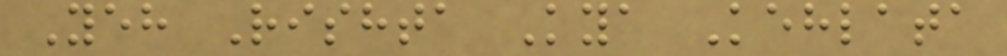Yeh Rishta Kya Kehlata
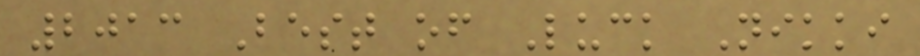2013 Best of Luck Nikki
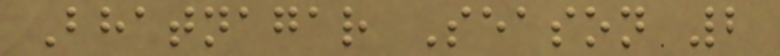Bhatnagar Season 2
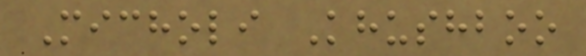Micholi Khushboo
